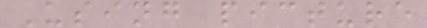Using picture
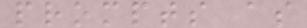prompts as
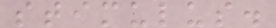stimulus.
